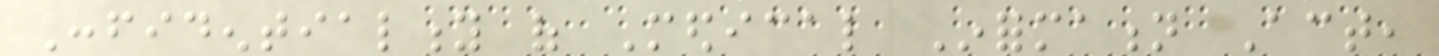Confidentiality of Medical Information Act,
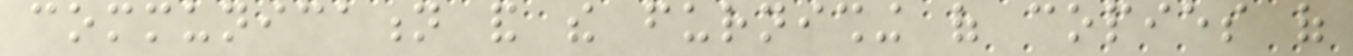communication and the furnishing of copies of
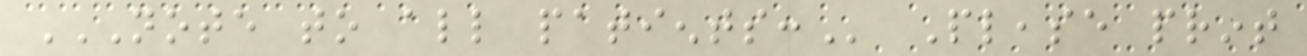NOTE TO ALL PATIENTS: Please print
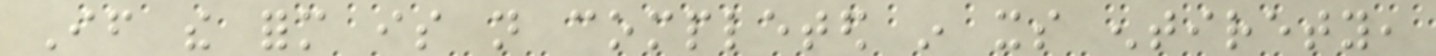If the form is not completed in its entirety,
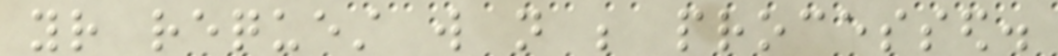your request will not be processed.
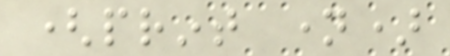(print name)
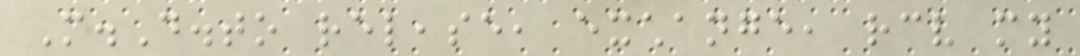M.D.to release, exchange, receive my
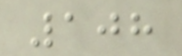108
